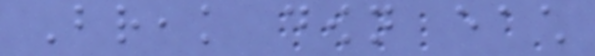Break down each
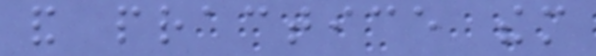and practice them
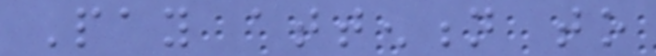Pay attention to
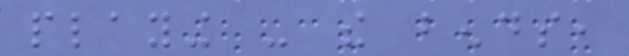playing - the bends,
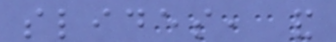slides, and
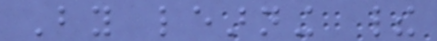By learning their
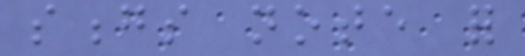songs note for
